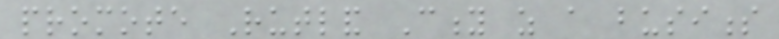promote Rutland City as a business
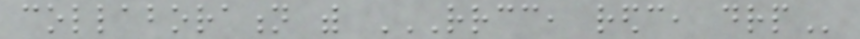collaboration with RRCC, REDC, DRP
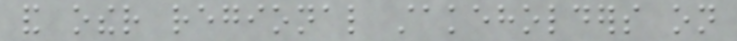and other regional stakeholders on
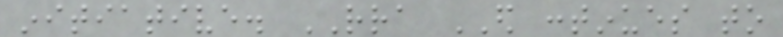initiative. RRA ED continues to
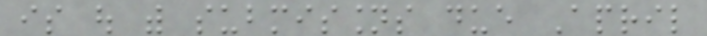is out with submissions due April
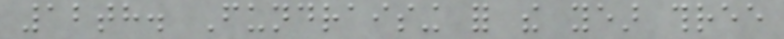12th. Fundraising for the year three
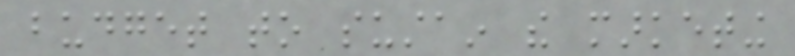budget to sustain the marketing
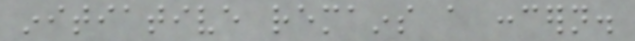initiative remains a concern.
